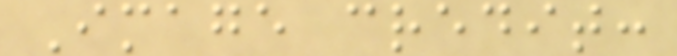Image credit:
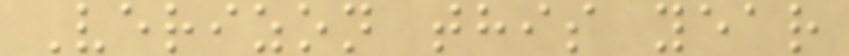Verizon this year
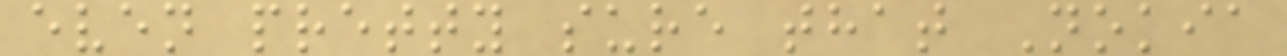even pretty sure that Nokia
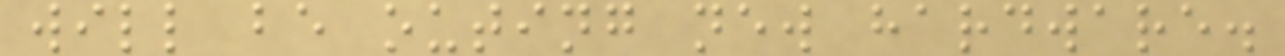will be outing new hardware.
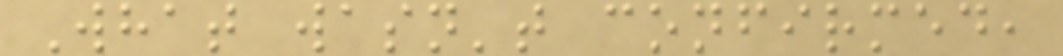What wasn't confirmed,
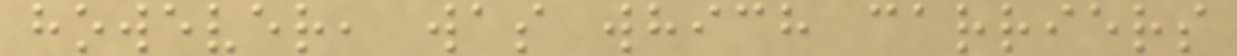however, was which carriers
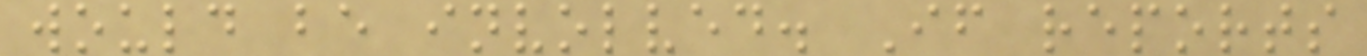would be involved. If reports
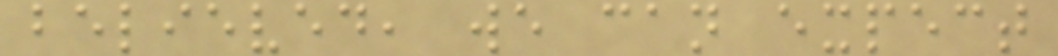believed, we can expect
